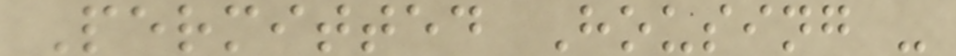Permitted Housing -
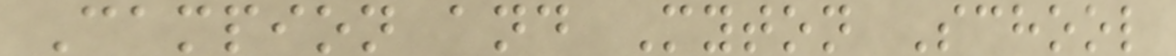Campion and Myton School
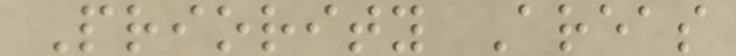Priority Areas
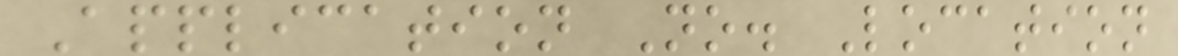Application No. Location
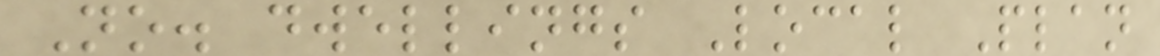No. dwellings Local Plan
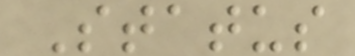Status
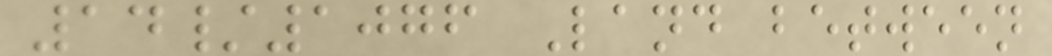14/1076 Land between
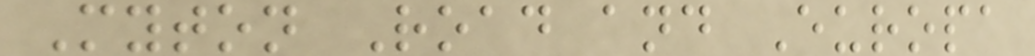Myton Road and Europa
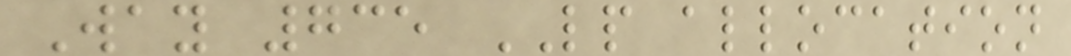Way 735 LP allocation
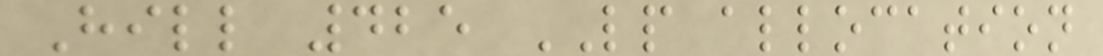Hill 425 LP allocation
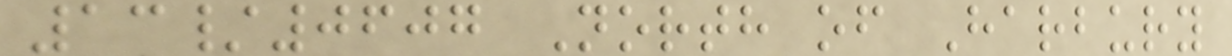13/0607 North of Harbury
